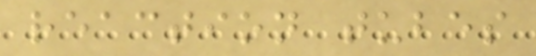reaction tubes
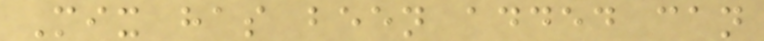Mix has been added can
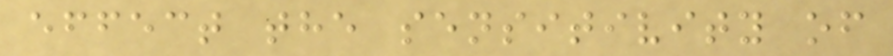effect the sensitivity of
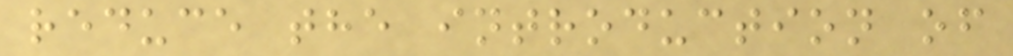reduce the introduction of
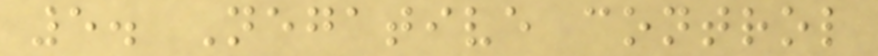5. Negative control
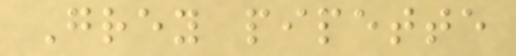Grey pipette
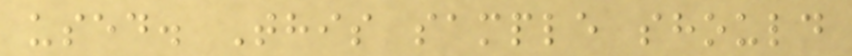used. This sample should
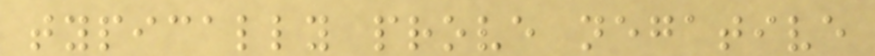typically prove negative
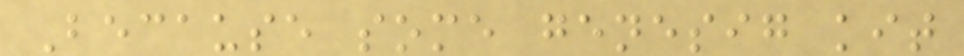Because some genesig kit
